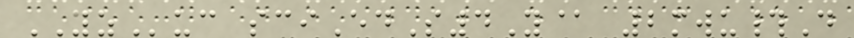YZuc sciEdS4Y@ 2mwu#D
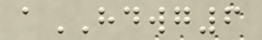aHDWG6
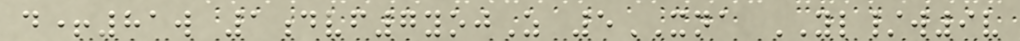d+81w 1dvf7yojZ 5XNA YL/w9v
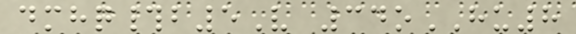dmhq#b5V 34oHU8
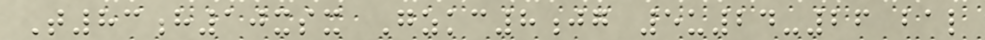T83h10xsx Gzkc8jg 5u24-26 bal
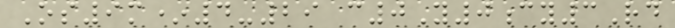Os9m*4-29 c0Y0cy3Rd
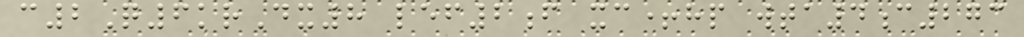c2Q6krDx8 lef2f xc+hp wta4c273
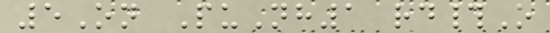5On PuNh1 rd#O
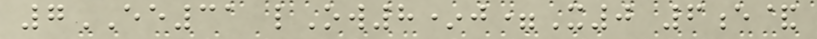7EE31 lOw8*j=X0 6e&
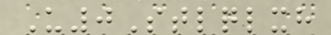U0Stlqlxh
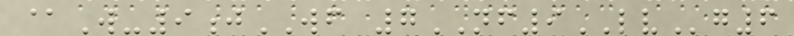@W-9jWF 7NF9LVg6
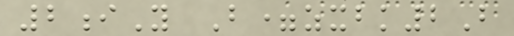2iY B=zxbk2B
